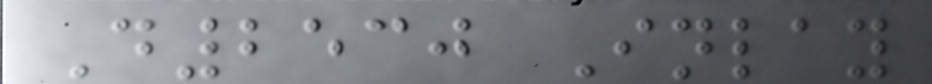D2530 Inlay
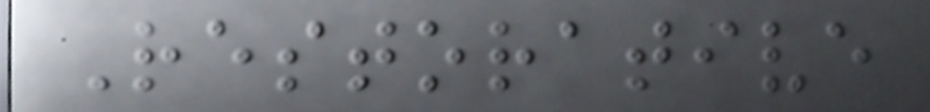Restorative
